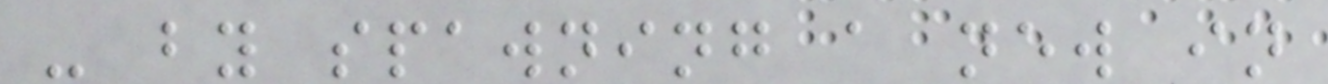- by spawning a new in
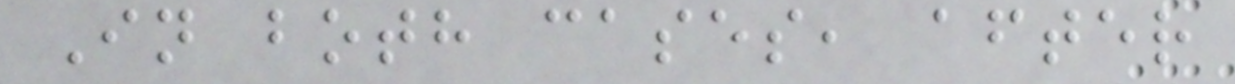In both cases, after
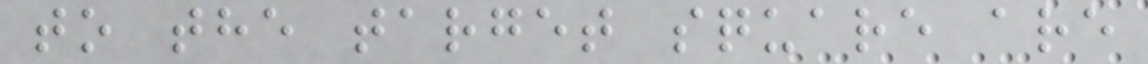to the target square are
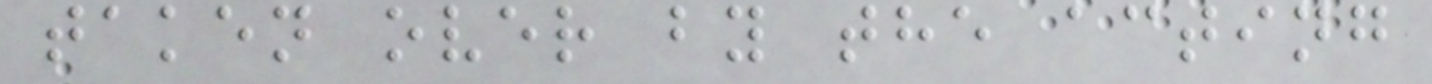taken over by the acting
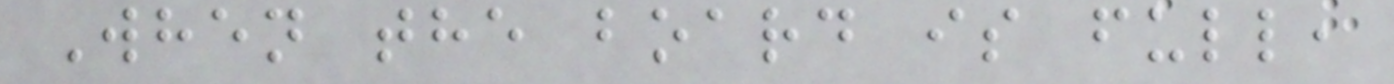When the board is full,
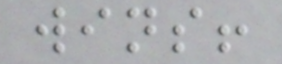wins!
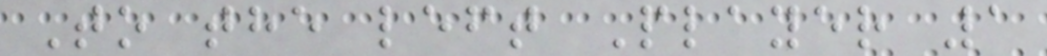To the left Player 1
